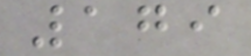179
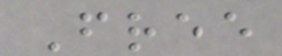Free
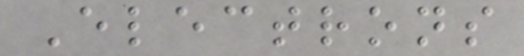Electrons
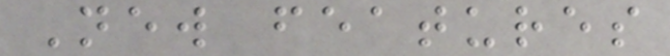New features
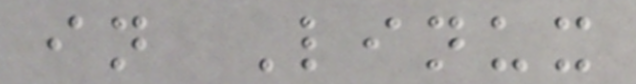in Linux
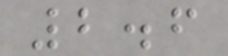2.6
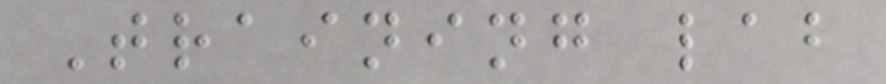Training lab
